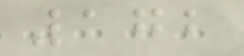172
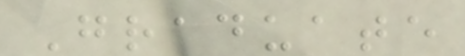Graduate
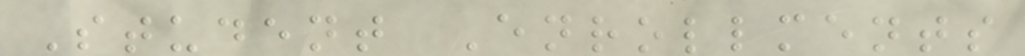Student Enrollments
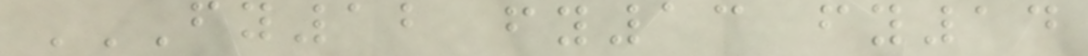FY12 FY13 FY14
